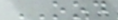OOD
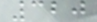320
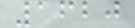1620
